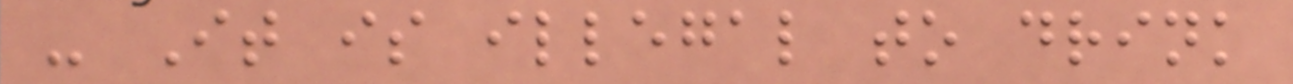- It is illegal to drink
